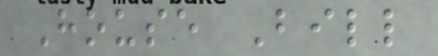House Bill
